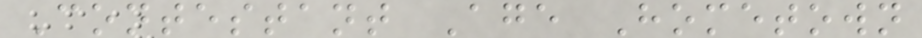Contestant Age Hometown
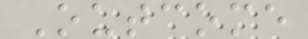Outcome
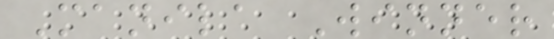Manila Winner
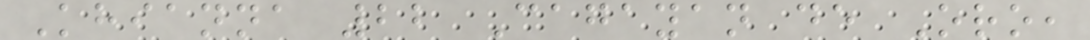Khianna 22 Cagayan de Oro,
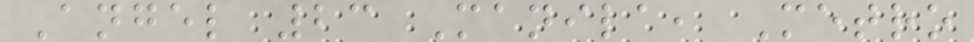Angel 23 Manila, Metro
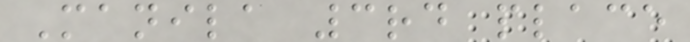Manila 3rd place
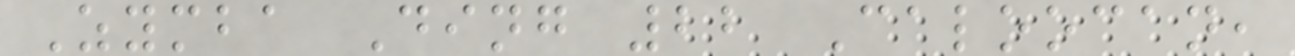Zymba Ding 22 Caloocan,
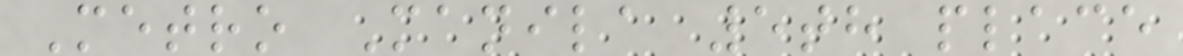Metro Manila 5th place
